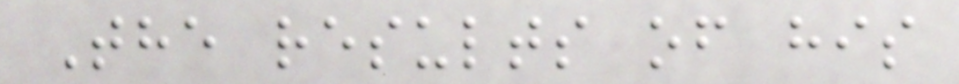The results of his
